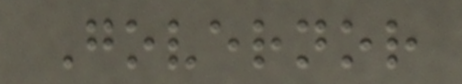Governor
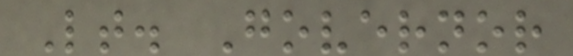Lt. Governor
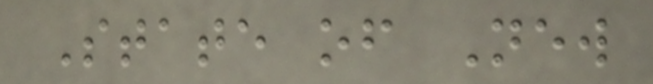State of New
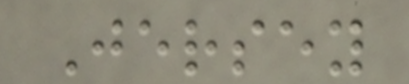Jersey
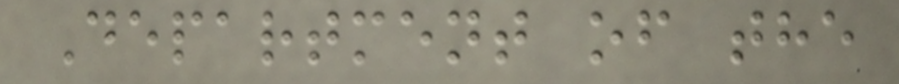Department of the
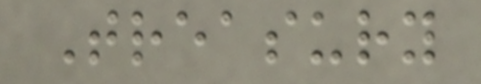Treasury
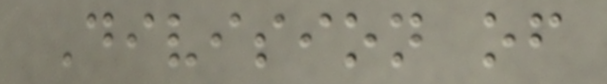Division of
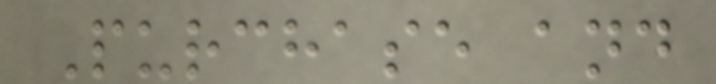Purchase and
